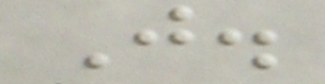J.
